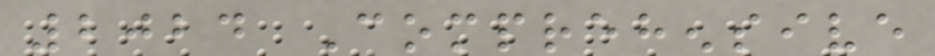2024 Comprehensive
